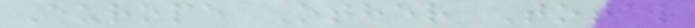Europe Other Total
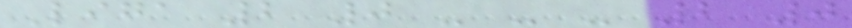Liga 2 0 - - - 2 0
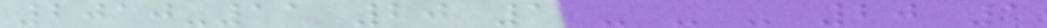2010-11 20 1 - - - 20 1
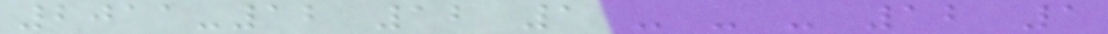2011-12 12 1 - - - 12 1
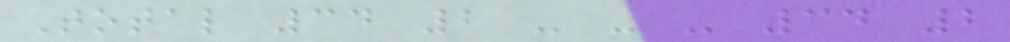Total 34 2 - - - 34 2
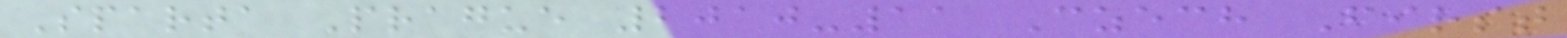Sparta Prague 2010-11 Czech First
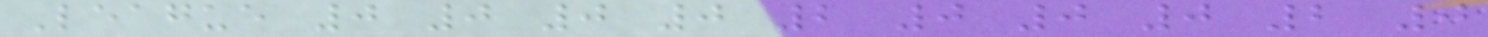League 0 0 0 0 2 0 0 0 2 0
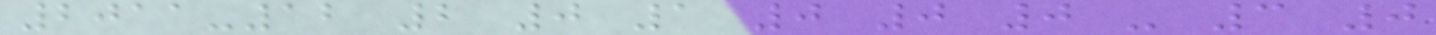2011-12 2 0 1 0 0 0 - 3 0
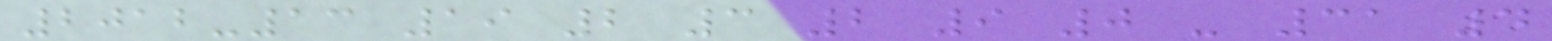2012-13 19 2 3 2 9 0 - 31 4
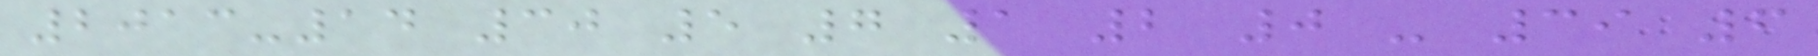2013-14 30 5 7 1 2 0 - 39 6
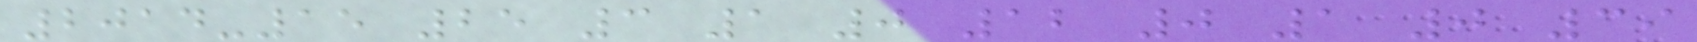2014-15 25 3 1 0 12 0 1 0 39
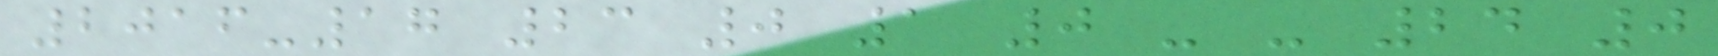2016-17 23 0 1 0 - - 24 0
